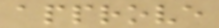approve
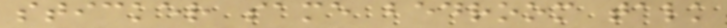sticker same bedroom talk
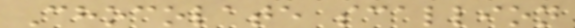Chocolate scallion
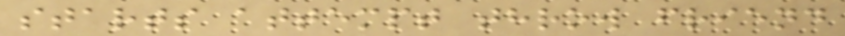starts attempt throw friend
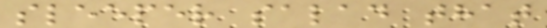sleeper salad that
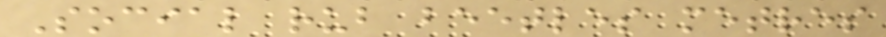Social rub beetles metres
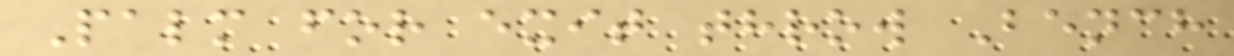Palm for exit throw Bench
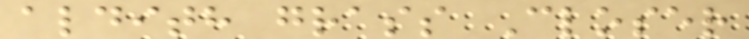aldith grass Closer
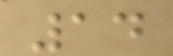14
